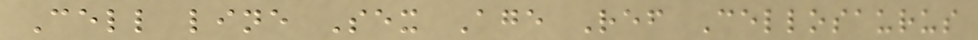Cell line Sex Age Ref Cellosaurus
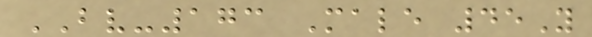BV-173 Male 45Y
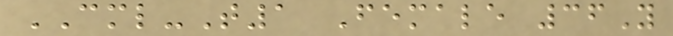CML-T1 Female 36Y
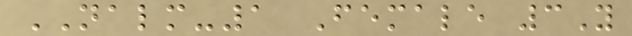NALM-1 Female 3Y
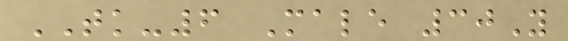TK-6 Male 30Y
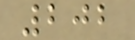202
